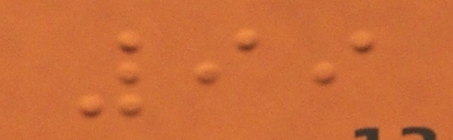99
